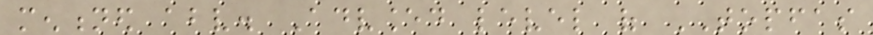mentioned above. Advanced level of TOPFAS
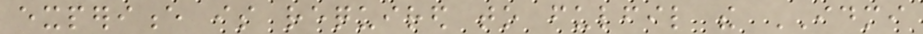experience is required to fulfil the IDMI
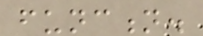function.
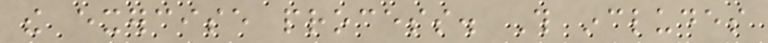the exercise process. This includes
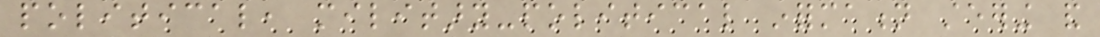political, military-political information steering and
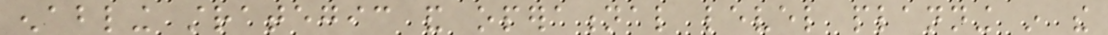enabling strategic and operational level planning in the
